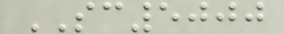SC5000
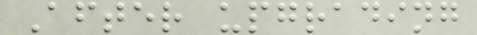After upgrading
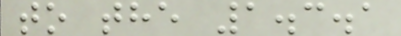to the 1.3.1
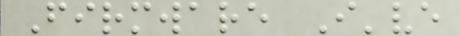Firmware I've
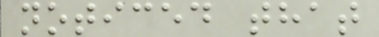noticed that
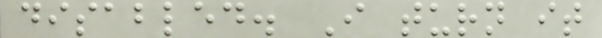disabled. I turn it
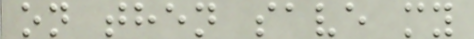on then save my
